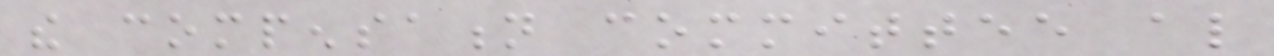the compensation committee also
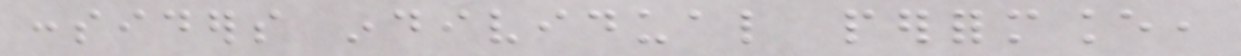considers individual performance,
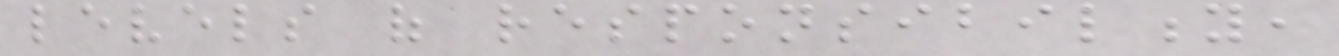levels of responsibility,
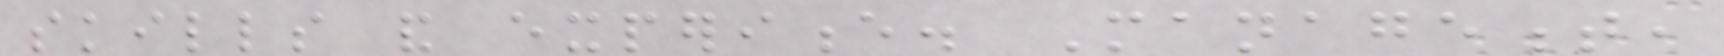skills and experience. Management,
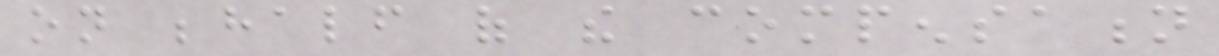on behalf of the compensation
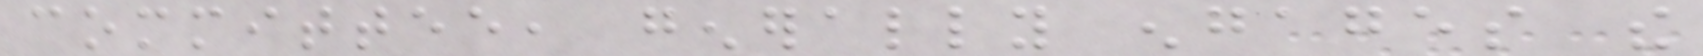committee, generally engages the
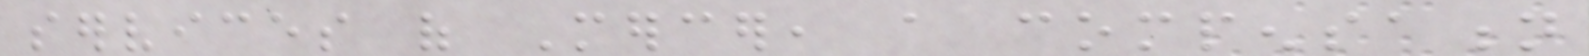services of Mercer, a compensation
